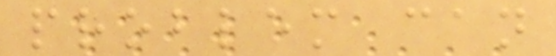problem can
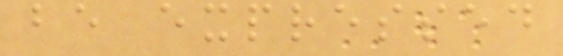be expressed
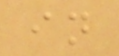in
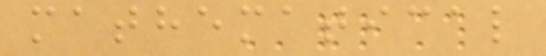mathematical
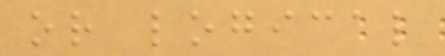or logical
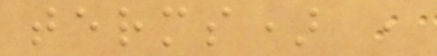terms) ,
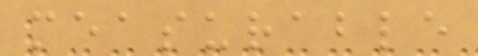measurable
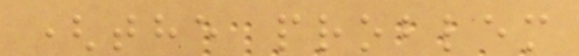(the problem
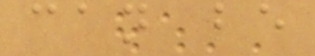can be
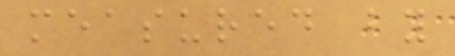measured by
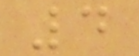4
